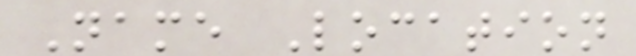Name Location
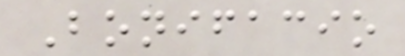Bonifacio
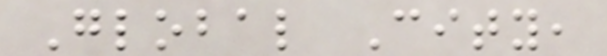Global City,
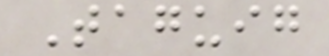Taguig
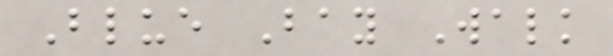Blue Bay Walk
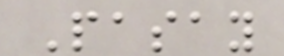Pasay
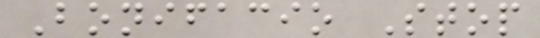Bonifacio Stop
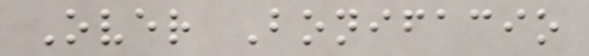Over Bonifacio
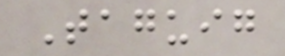Taguig
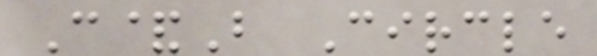C&B Circle
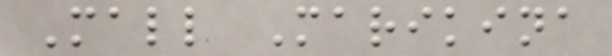Mall Marikina
